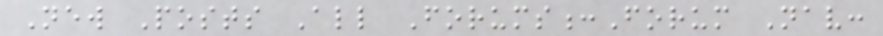New Posts All Forums:Forum Nav:
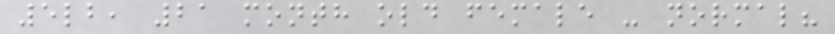5lb, 21 month old female - normal?
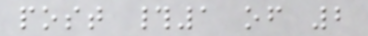post #1 of 2
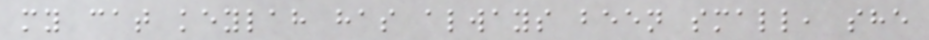my cat keylah has always been small, she
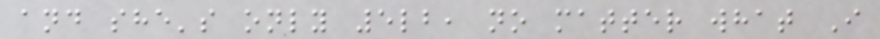and she's only 5lb, no matter what I
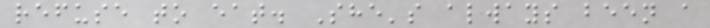refuse to eat. She's always been a
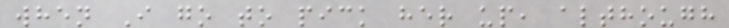when I go to pick her up, although
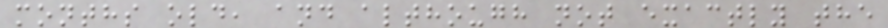months old, and although not exactly the
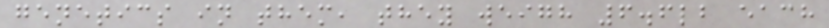genetics in them, they weigh 6.6lb each
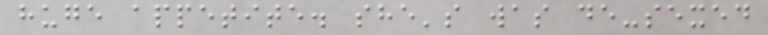huge appetite. she's was de-sexed
